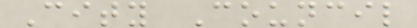City Council
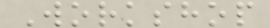Workshop
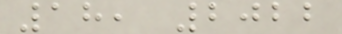18, 2022
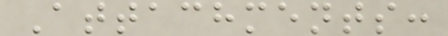Attachments:
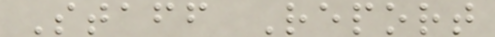Staff Report
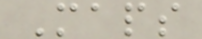Maps
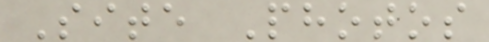Site Photos
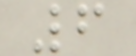6
